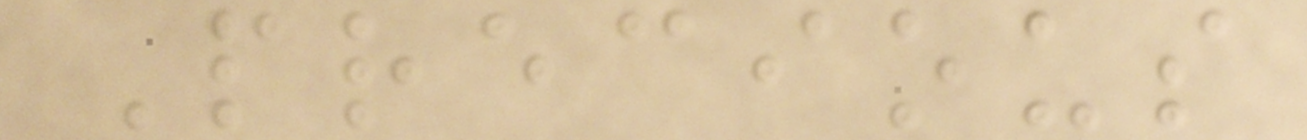Precious
